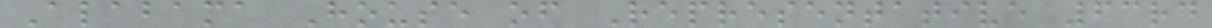Alabama House of Representative 63rd
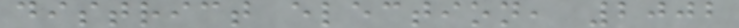district election, 2002
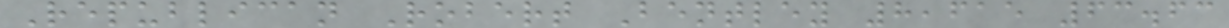Republican Robert Bentley 8,615 63.63
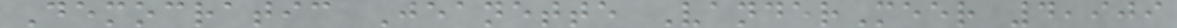Democratic Jeanette VanderMeer 4,909
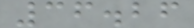36.26
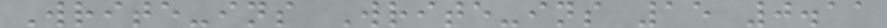Write-ins Write-ins 15 0.11
